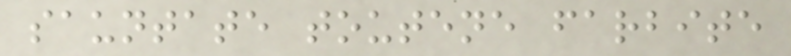sauntate toutene farbite
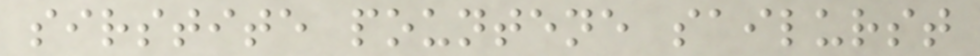sirstite pountene sailurst
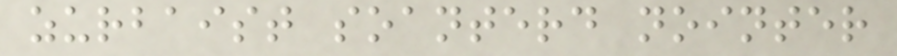zurbaist soanterd nointer
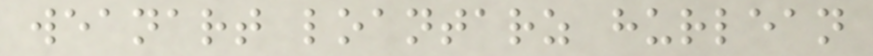weanart loantarz hurlean
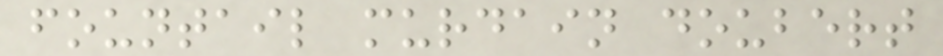fountail murdain doubert
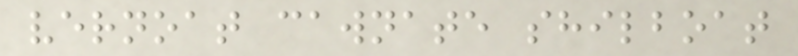vernoat cawnate shilboat
